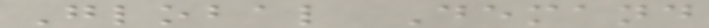Global Demand
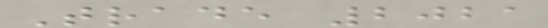Trade 2021
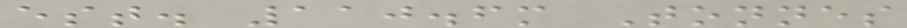est. 110.6m Tonnes
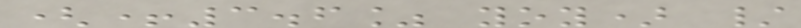(+3.6% yoy) /
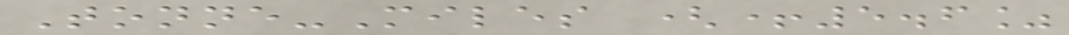Tonne-Miles (+5.6%
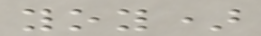yoy)
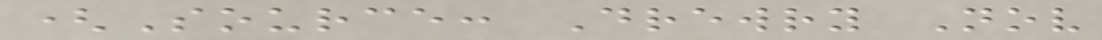(Source: Drewry Nov
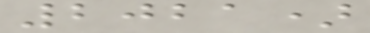2021)
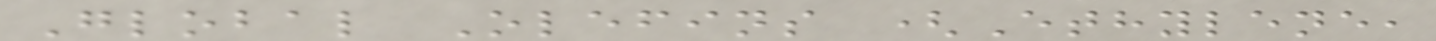Global Olefins (Ethylene,
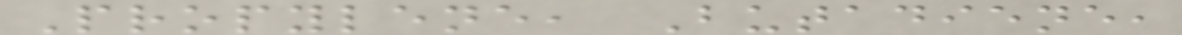Propylene, Butadiene,
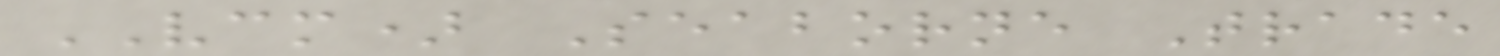VCM) Seaborne Trade
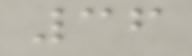36
